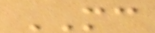MC
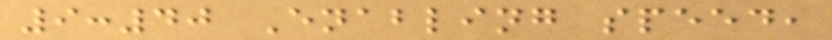9:40 Enabling speed,
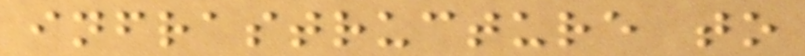infrastructure to
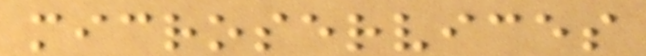microservices
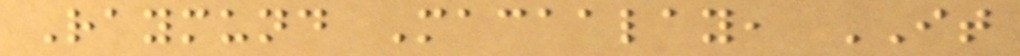Raymund Macaalay, IT
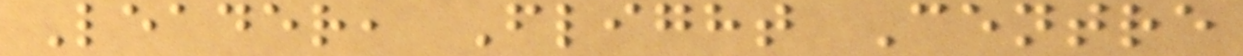Leader, Flight Centre
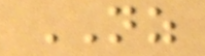NZ
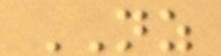NZ
